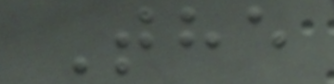The
